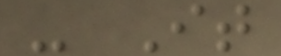- It
